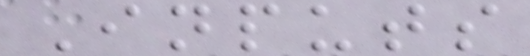Inputs
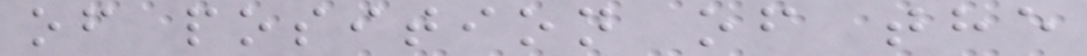of position of the
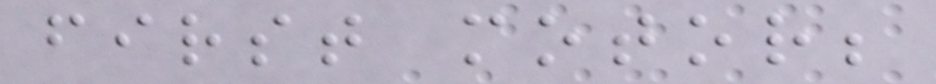first motor;
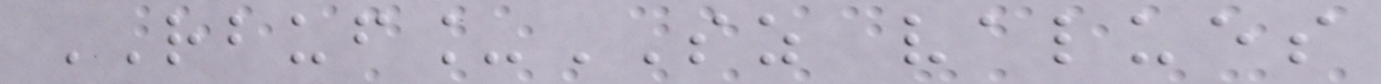RBUF_SZ values
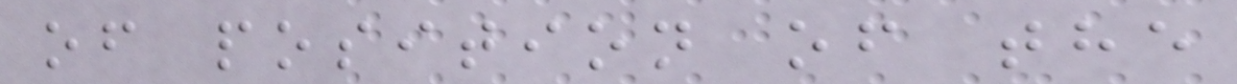of position of the
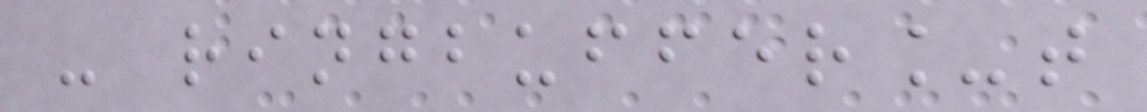- ringbuffer_t
